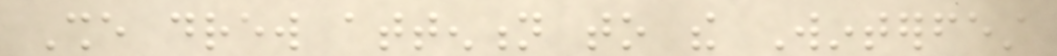She drew attention to the Winterfest
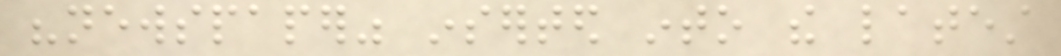"newspaper" inserted into the latest
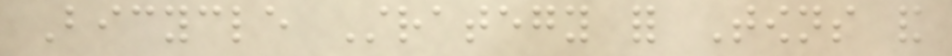Bicycle Strategy for Towns and
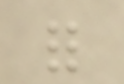for
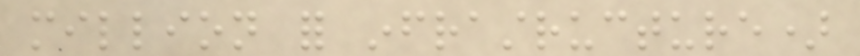million for infrastructure)
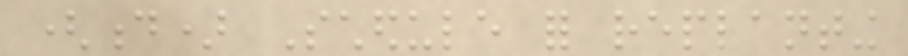(d) Schedule for replanting
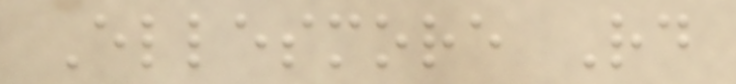Ellesmore Rd
